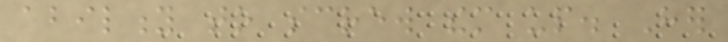ability to screw them up. Her
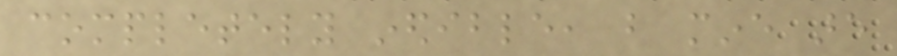completely inedible, but mine are
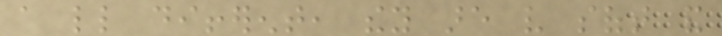a little different, they are very soft and
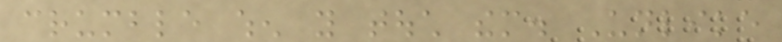crumble when you touch them. Unlike
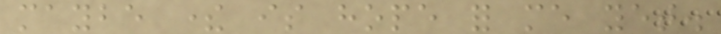maybe there is hope for me yet.
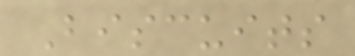Biscuits
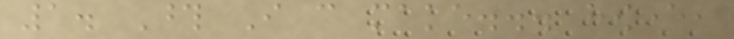1. Those I can make... however,
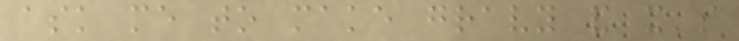ask me to make gravy and it's
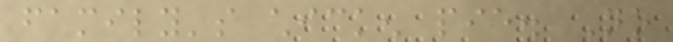family's chicken pie. No
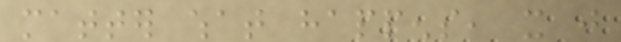matter what happens, it just
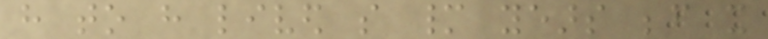have to have lived so many years before it
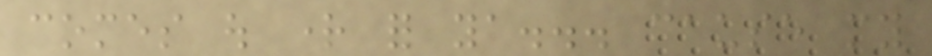comes out right for ya... cause my
